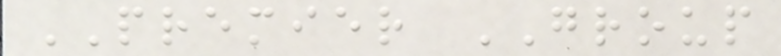PREMIER GROUP
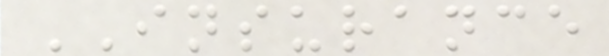INSURANCE
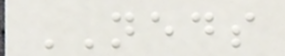NEDS
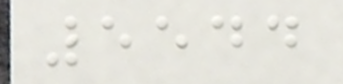5544
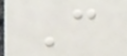C
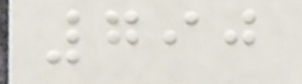790
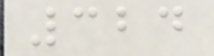324
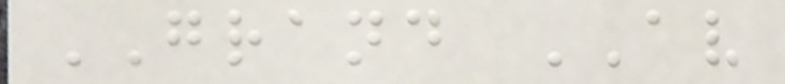GRAND AV
